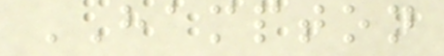HAMPTON
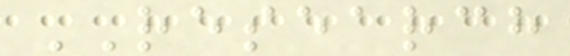RESEARCH
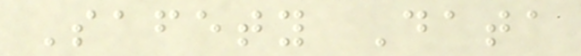Safety Data
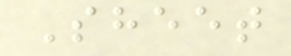Sheet
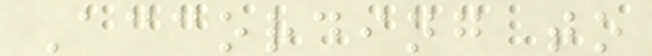According to
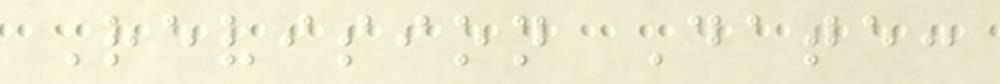Revision Date:
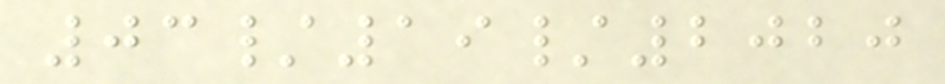03/19/2020
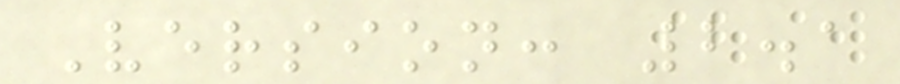Version: 2.1
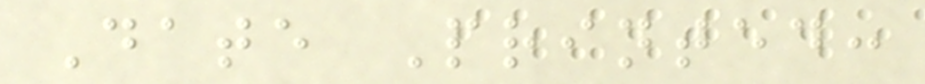Date Printed:
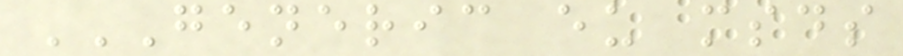GENERIC EU MSDS
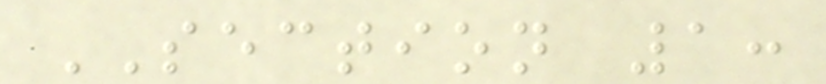SECTION 1:
